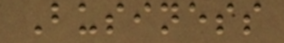Business
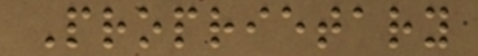Proprietary
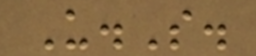U.S.
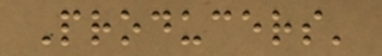Producers'
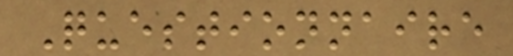Questionnaire
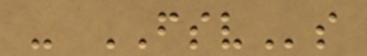- FSVs
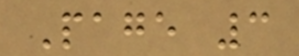Page 3
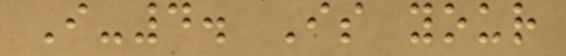I-4. Is your
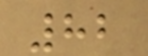82
